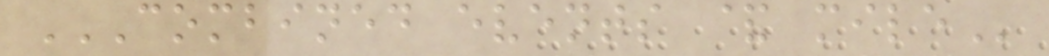COMBINED EVENTS & MILE
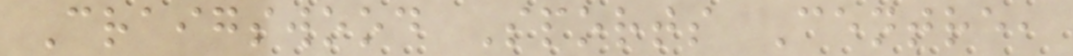Craigswood Sports Centre,
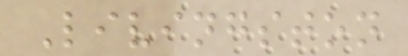Livingston
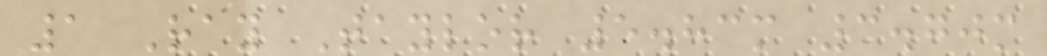1 Ray Taylor 5.83m 3.70m
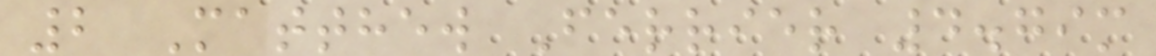2 Matthew Ferrier 4.79m
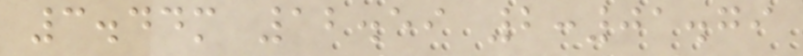3.44m 12.59 2:01.79
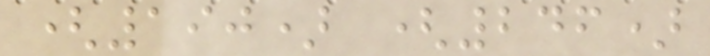(190) (246)
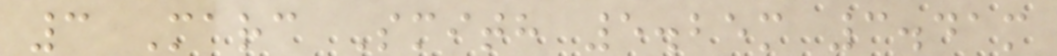3 Marc Smith 5.25m 3.41m
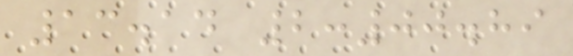13.14 2:00.89
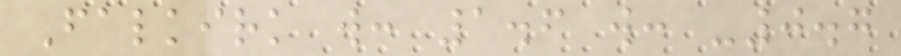Falkirk w: 1.6 w: -0.7
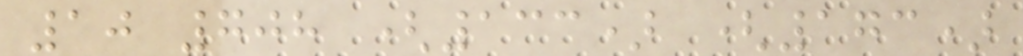10 708 (133) (173)
